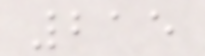215
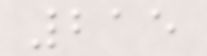215
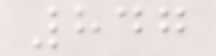847
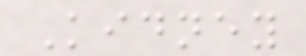Kidney
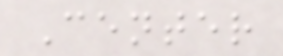Center
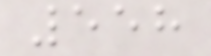558
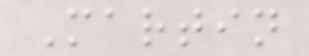Martin
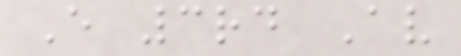E 3rd Av
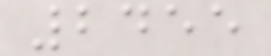2455
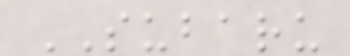SUBARU
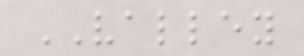VALLEY
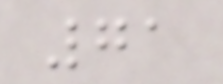71
